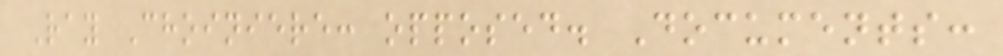Ray Choiniere: opposed. Documents:
